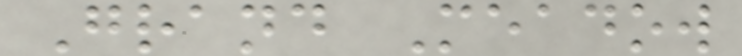Grand Meadow
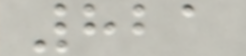821
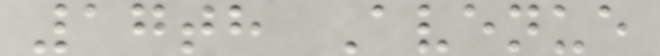17th Avenue
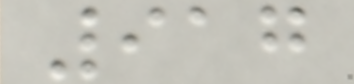917
